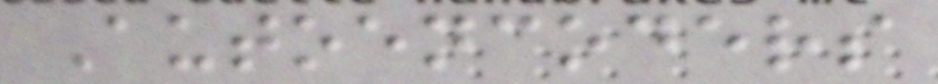Autoencoders
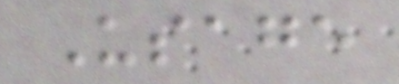Usage
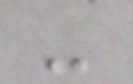-
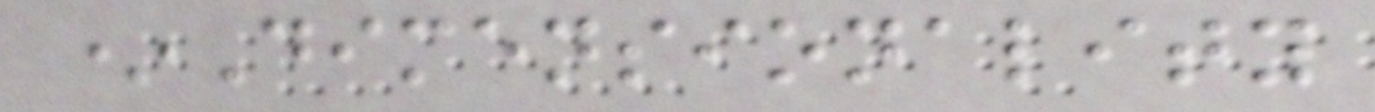*Dimensionality
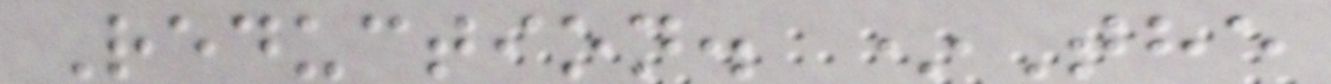Reduction. *The
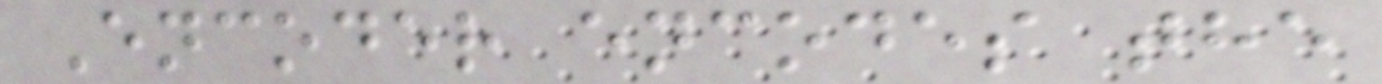Encoder encodes the
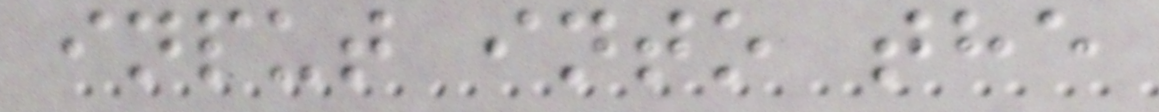input into the
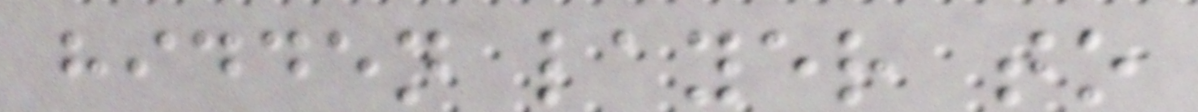hidden layer to
